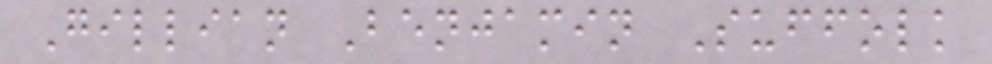Gillian Benjamin Suffolk
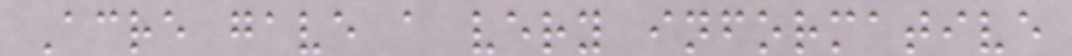Acre gave a very informative
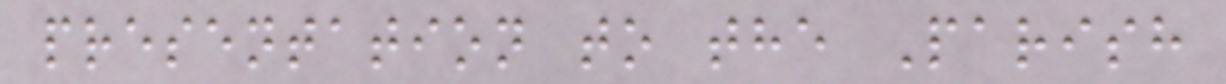presentation to the Parish
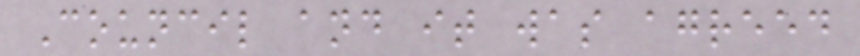Council and it was agreed
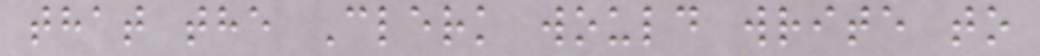that the Clerk would write to
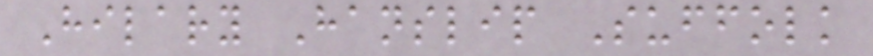Hilary Hanslip Suffolk
